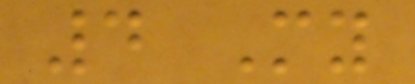4 My
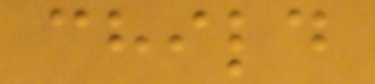child
